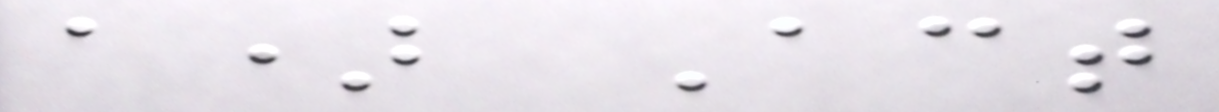a) Act
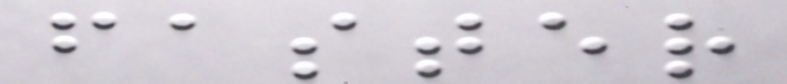faster
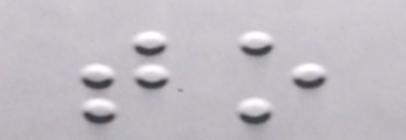to
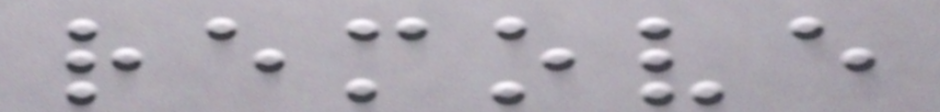remove
